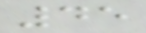45
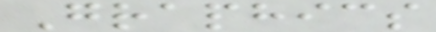Graphics
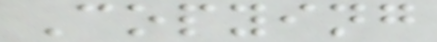Copying
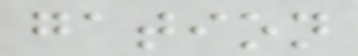gation
